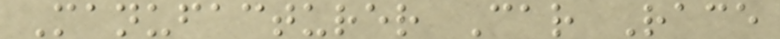Manufacturer Car Race
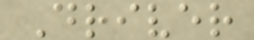Driver
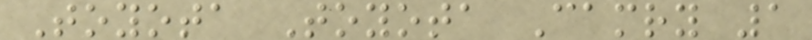Toyota Toyota Camry 1
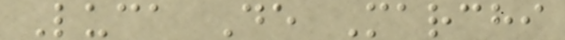Luca De Marchi
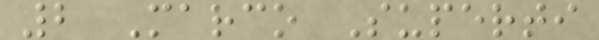2 Marco Superti
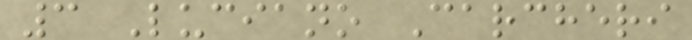3 Luciano Carcheri
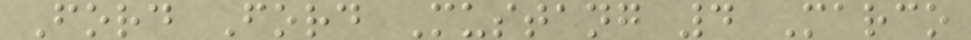Ford Ford Mustang 4 Marco
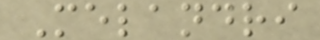Melandri
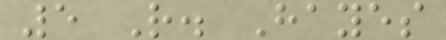5 R. Hayes
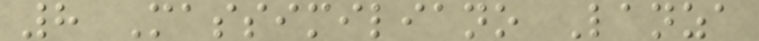8 Massimiliano Lanza
